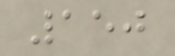150
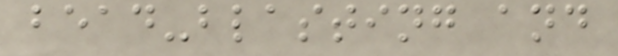bead-blasting and
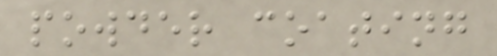powder coating
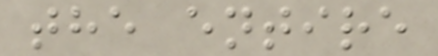the entire
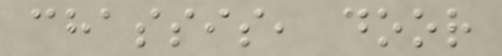chassis, door
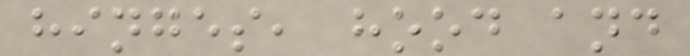hinges, hood and
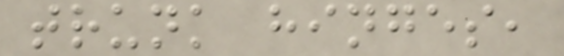trunk hinges,
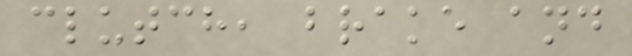clutch, brake and
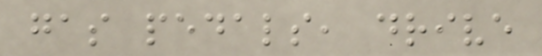gas pedals, drive
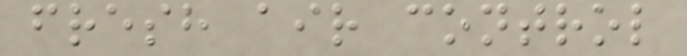fresh air control
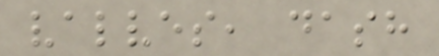valves, dash
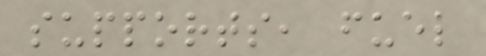supports, fuel
